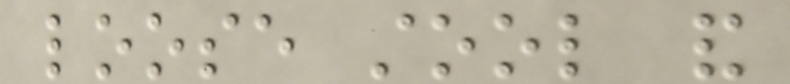loose stool and
